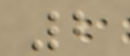2
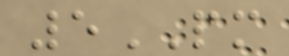5PM
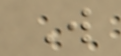W
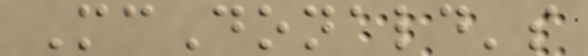McDonald's
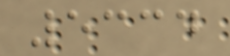5334
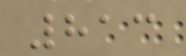813
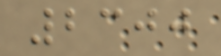2300
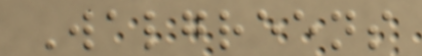Walgreens
